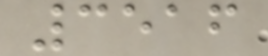3516
